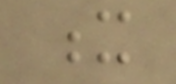x
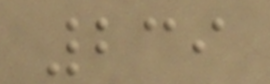239
